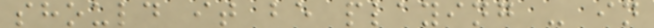should it be playing - in
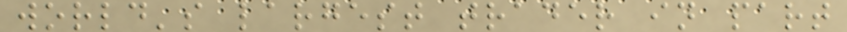world's largest trader in part
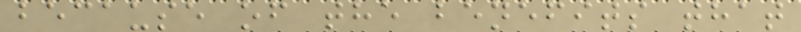because of the benefits that
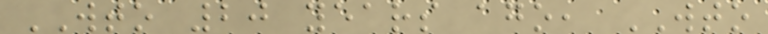WTO 20 years ago, WTO
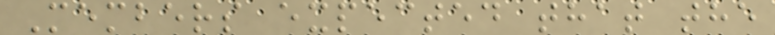Members expected that the
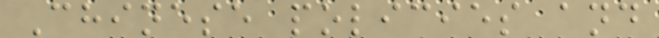Chinese policies and
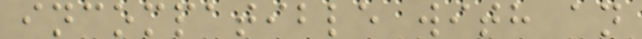incompatible with an
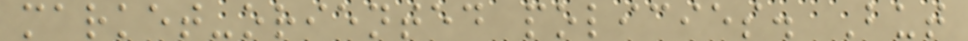market-oriented policies. But
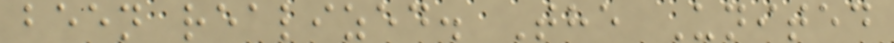been realized. The United
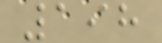198
